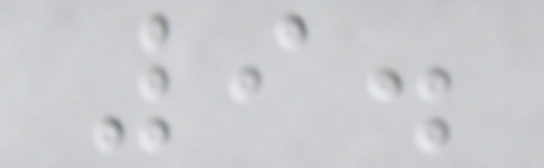9.
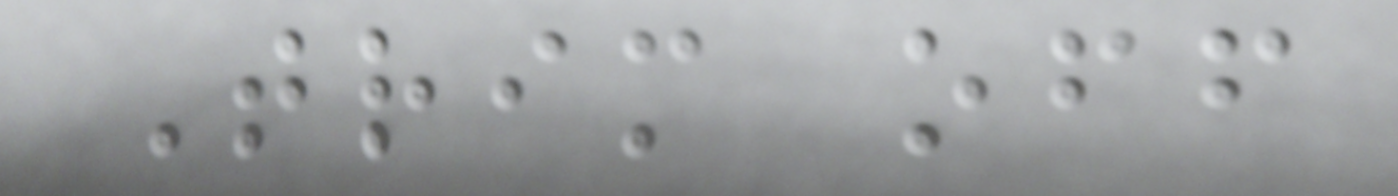Trim off
